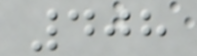408
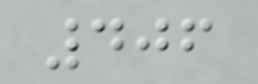406
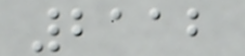2112
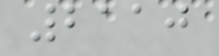2110
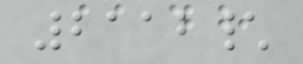2112\
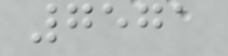7571
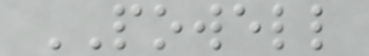POWELL
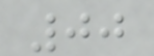00
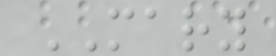MARY
